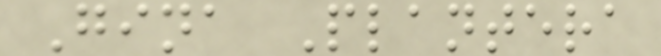Gina Plantera
